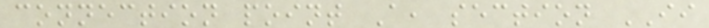connection point A, section II
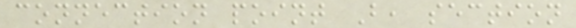connection point B, section
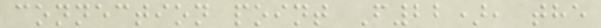connection point F22), the
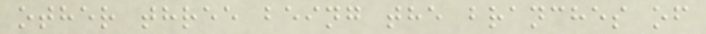other three being the branches of
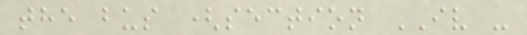the bus (section IV -
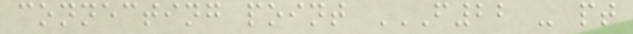connecting point F22 - PT
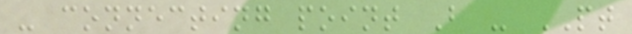- connecting point B - PT
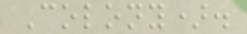Colony).
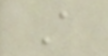A
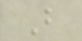B
